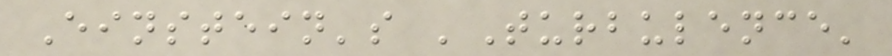Einstein's 'Turbulence'
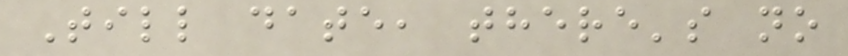Till date, there's no
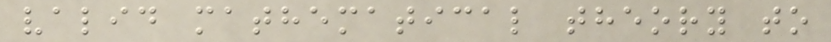valid mathematical theory to
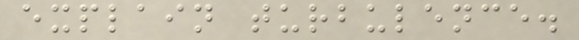explain turbulence.
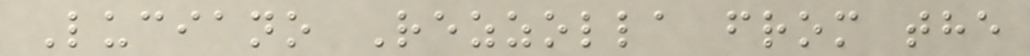Luciano Rezzolla from the
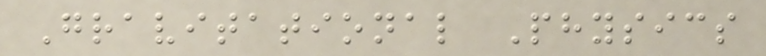Gravitational Physics
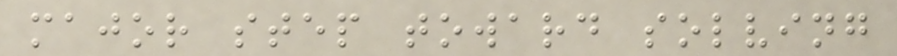major step toward solving
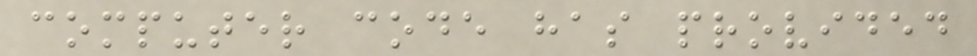computer code has provided
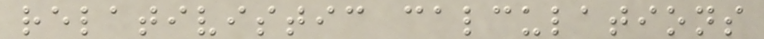relativistic calculations
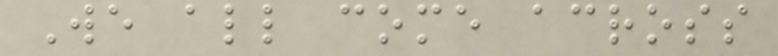We all come across
